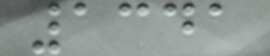1341
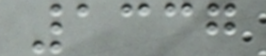1337
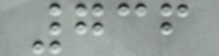736
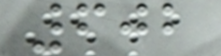602
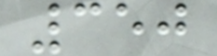350
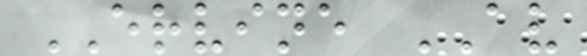ERVINE AV
